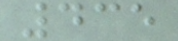435
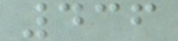436
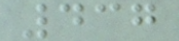437
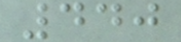440
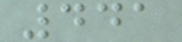441
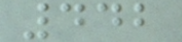442
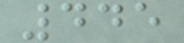445
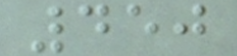450
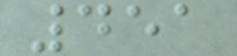451
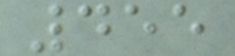455
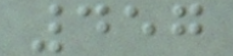457
